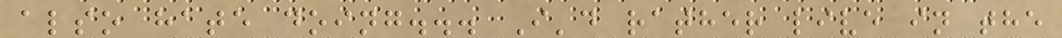also hate doing... I'd rather live in the
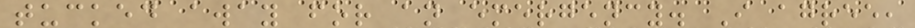tucked away for an emergency. I agree,
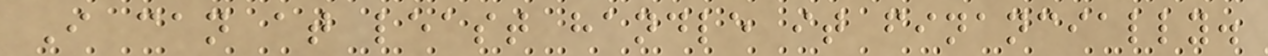I can at least handle it financially.
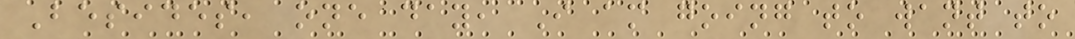Besides, one day, I am going to want to
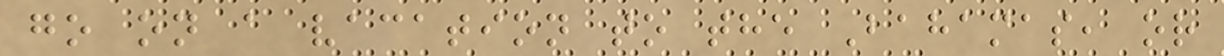go on a vacation to the Bahamas, or
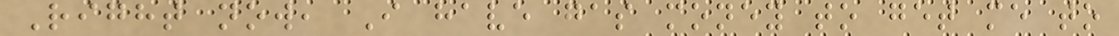Right now, I have gas money to get me to
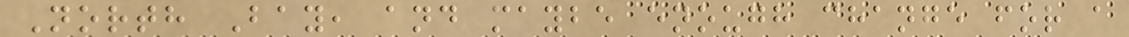North Bay, and maybe enough change for a
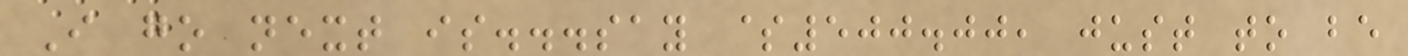I go next is...say $500.00, just to be
